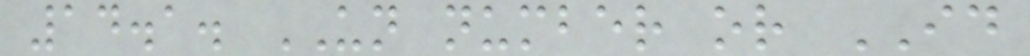14.1. UN number or ID
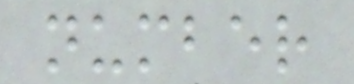number
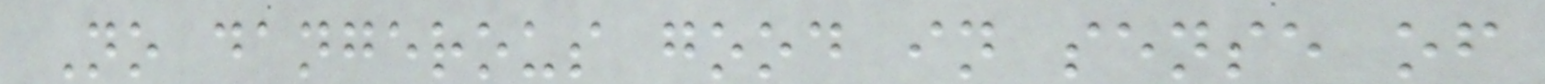No dangerous good in sense of
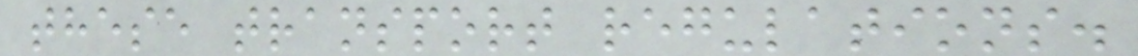these transport regulations.
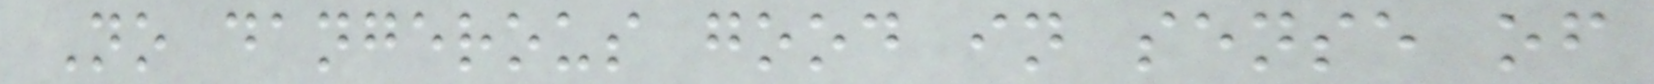No dangerous good in sense of
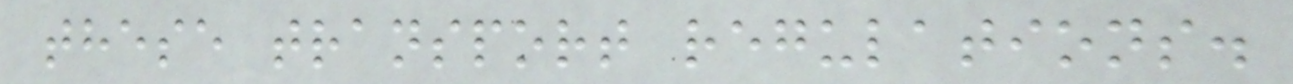these transport regulations.
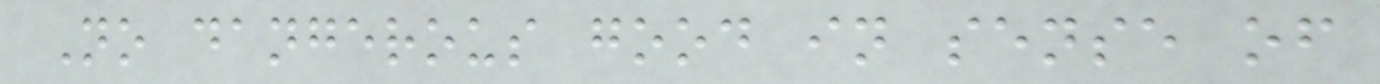No dangerous good in sense of
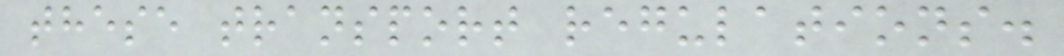these transport regulations.
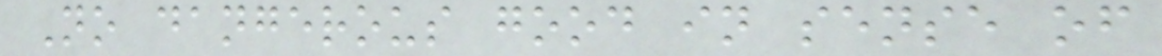No dangerous good in sense of
